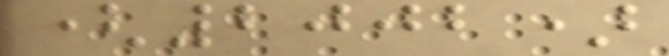(2002)
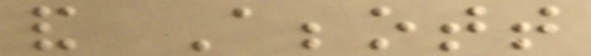and Abbott
